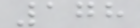178
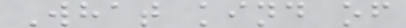What kind of
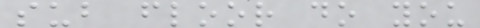sub floor do you
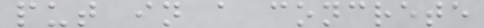put in a concrete
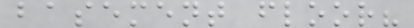basement floor?
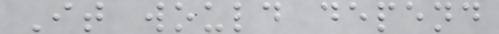It would depend
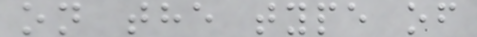on the type of
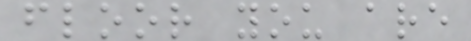floor you are
